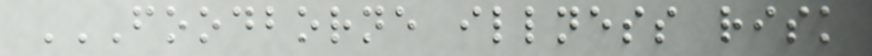FOODBORNE ILLNESS RISK
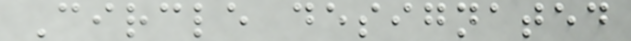Circle designated
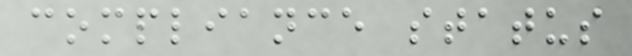compliance status
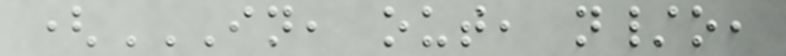(IN, OUT, N/O,
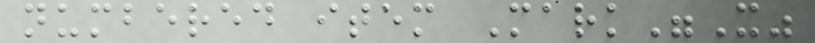numbered item Mark"X"
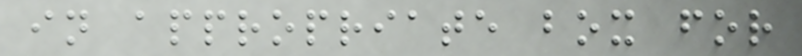in appropriate box for
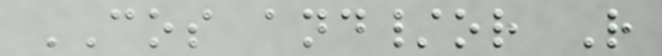COS and/or R
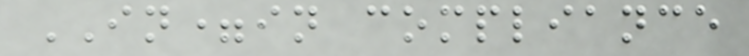IN=in compliance
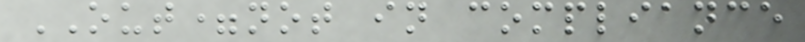OUT=not in compliance
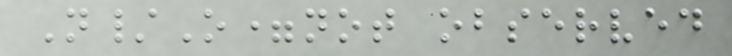N/O=not observed
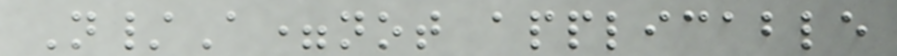N/A=not applicable
